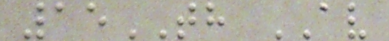15TH AV
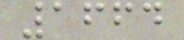1664
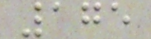175
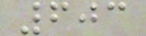603
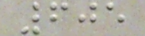605
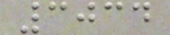3034
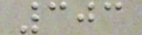303
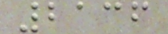2136
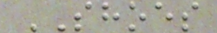SHOES
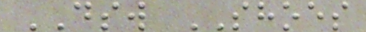DSW SHOES
